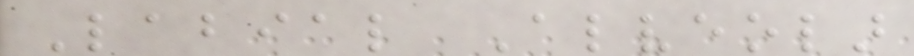Labial Alveolar
